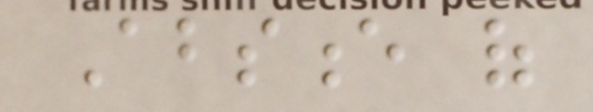Absence of
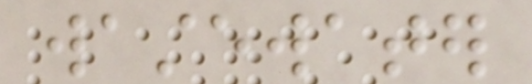wastewater
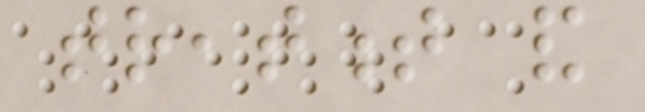treatment and
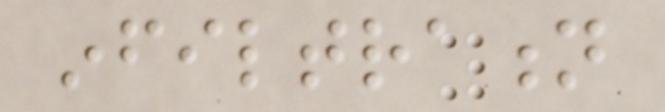infiltration
